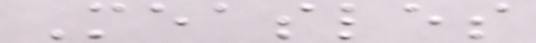Measles
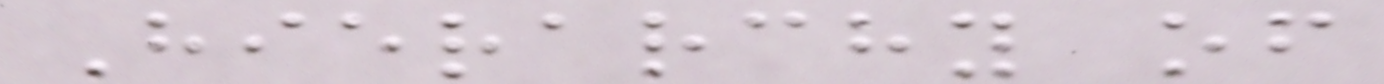Hierarchy of
